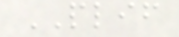PLIF
